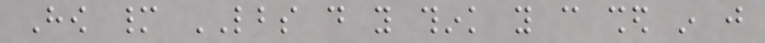How many LBS do you think you can shed in just
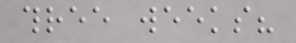three weeks?
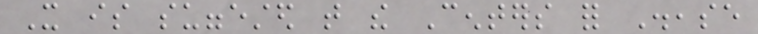It is suggested that the Centers for Disease
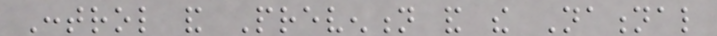Control and Prevention and the National
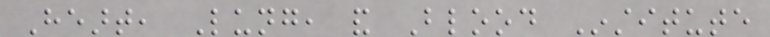Heart, Lung, and Blood Institute
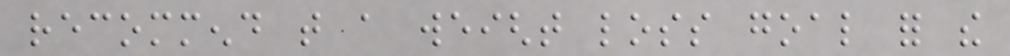recommend that a weight loss goal for the
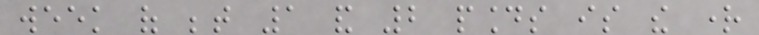week of between 1 and 2 pounds is the right
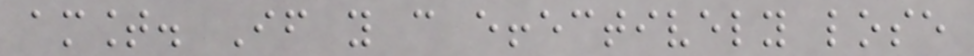amount. If you can effectively lose
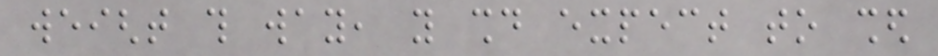weight this way, you should expect to shed
